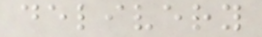delivery
